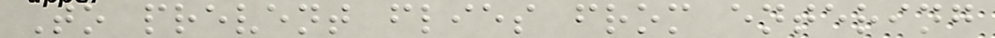To prevent flies from entering
